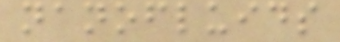nanofluids
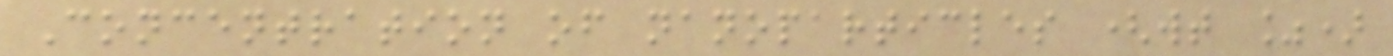Concentration of nanoparticles (wt %)
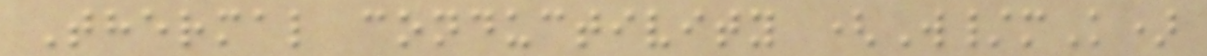Thermal conductivity (W/mK)
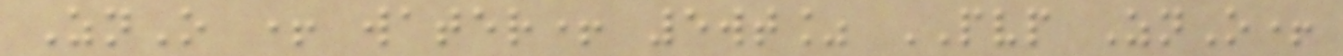ZnO + water+ 5wt% PVP ZnO+
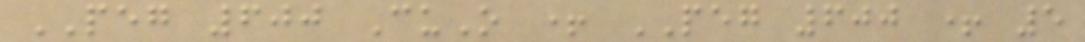PEG 600 CuO + PEG 600 + 5
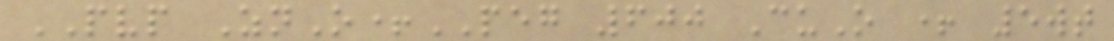PVP ZnO+PEG 600 CuO + 5wt
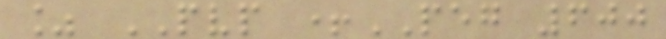% PVP +PEG 600
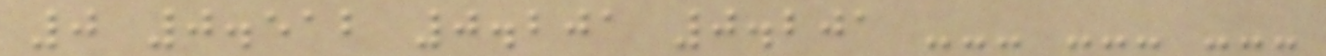0 0.512 0.201 0.201 --- --- ---
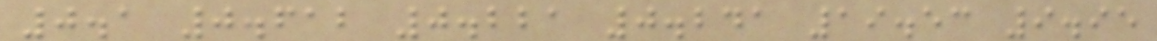0.1 0.612 0.221 0.241 19.53 9.95
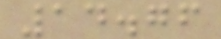14.76
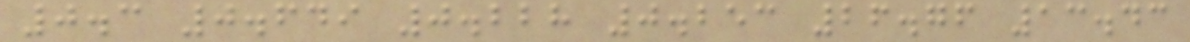0.3 0.649 0.228 0.253 26.76 13.43
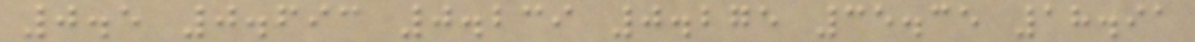0.5 0.693 0.239 0.275 35.35 18.91
